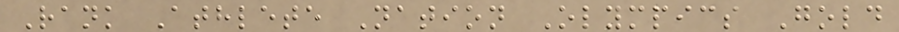Rank Athlete Nation Olympics Gold
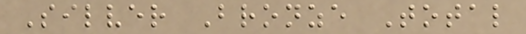Silver Bronze Total
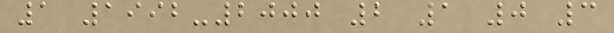1 1992-2000 2 1 0 3
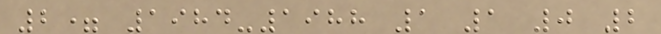2= 1984-1988 1 1 0 2
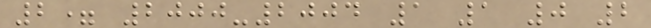2= 2000-2004 1 1 0 2
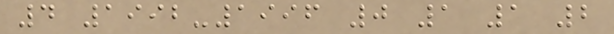4 1992-1996 0 1 1 2
